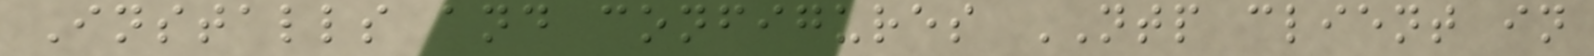Installs and configures NTP client in
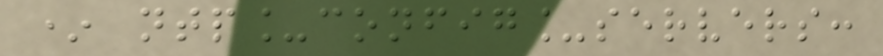* ntp_config_servers:
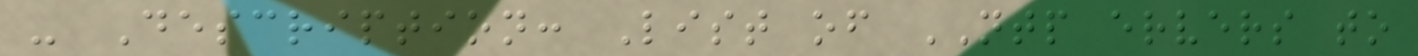- Description: List of NTP ervers to
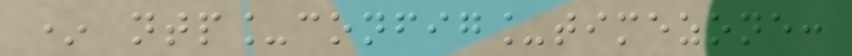* ntp_config_timezone:
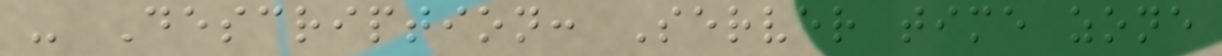- Description: Server time zone
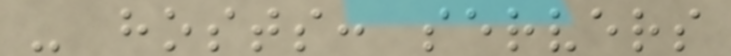- hosts: servers
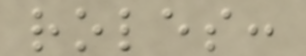roles:
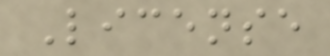License
